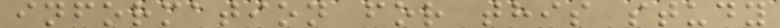information for this study
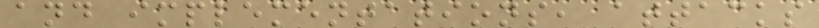and implementations, attacks
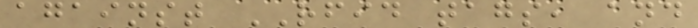against RFID tags, and
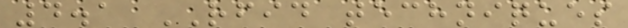4.1 RFID techniques
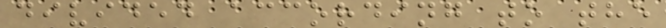divided according to the
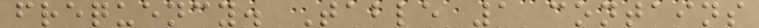frequency. Table 1 contains
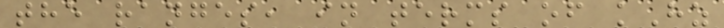the ranges, in terms of kHz
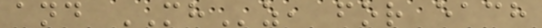and MHz, for each
